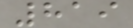819
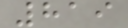819
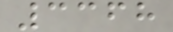3368
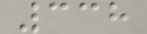338
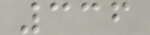336
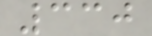330
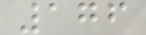176
